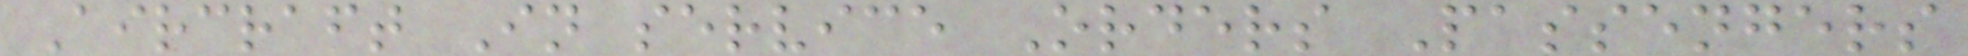Aircraft In service Orders Passengers
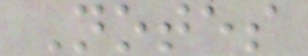Notes
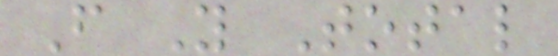F Y Total
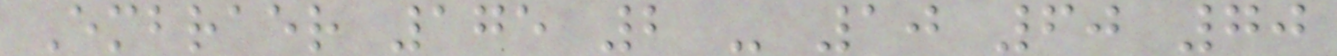Embraer 175 2 - 10 60 70
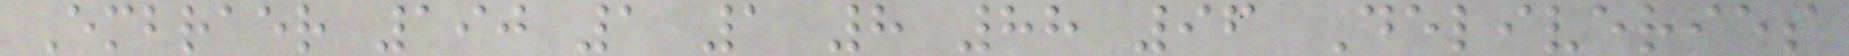Embraer 190 1 1 8 88 96 Deliveries
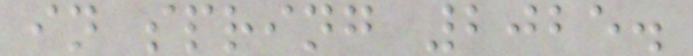in spring 2025.
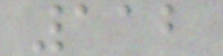112
